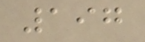197
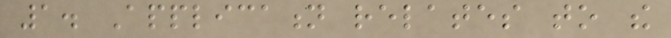1. Application relates to the
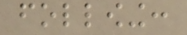following:
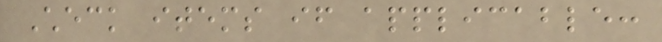Check items if applicable:
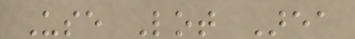Use Lot Area
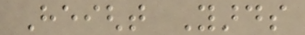Height Yards
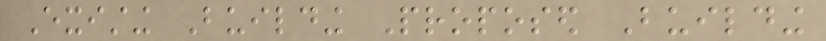Existing Building Proposed Building
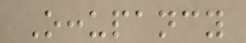Occupancy
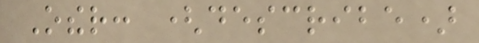Other: (describe)
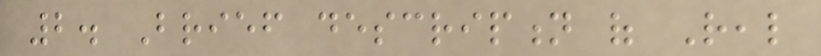2. Brief description of Real
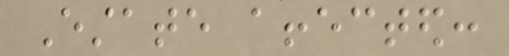Estate affected:
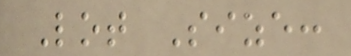Lot Size:
